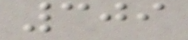309
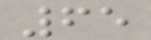65
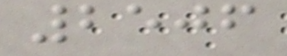2506
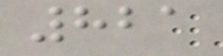821
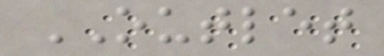OUTLET
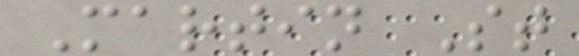Martin St
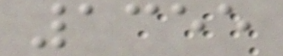1355
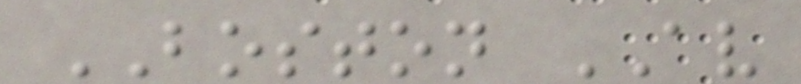BOSTON AV
